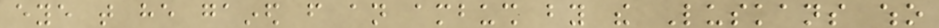eye that he gained from an ambush by the Luskans who
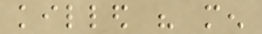killed his men
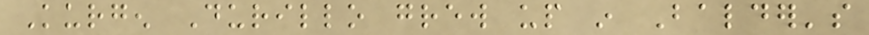Kurgen Durillo grew up in Balder's
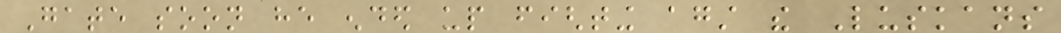Gate soon he ended up fighting against the Luskans
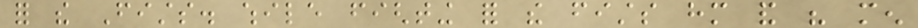for the Fists. while fighting for the fists him and his men
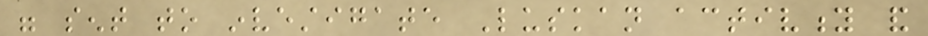were sent to investigate Luskan activity and
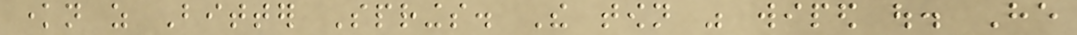known as Bitter Springs. The town was wiped out. He
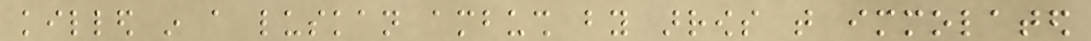killed in a luskan ambush by arrows that immolated
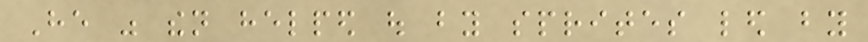He was then helped out by sprites led by
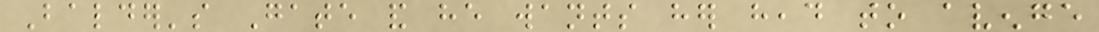Balder's Gate and he wants her head to avenge
